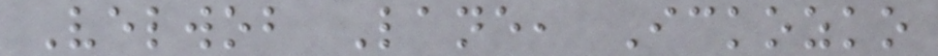Velwob Lane, Ickozko
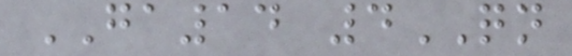GA14 4QN
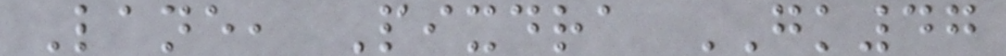Lane, Pixdra GK47
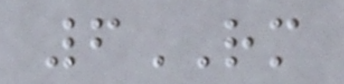6RM
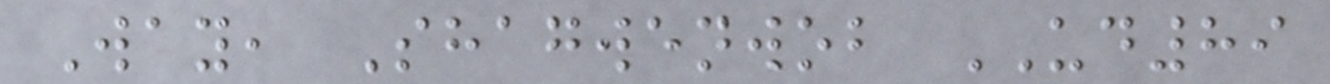Way, Shagwenwob UD89
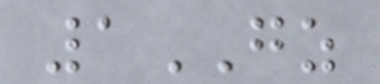1GZ
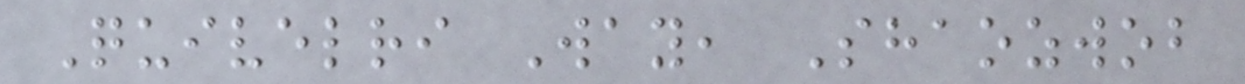Quivelri Way, Shaozwob
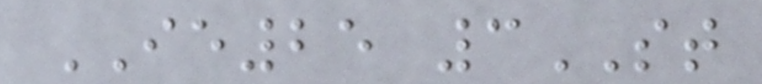IE25 3ST
